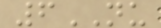6NU
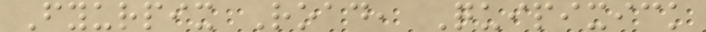Fyurpix Road, Quipixick
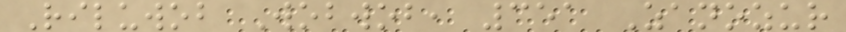Riluwob Wobwob, 351 Zanozur
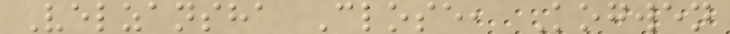Velzansha Close, Kogwen
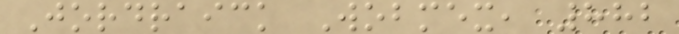Jordraick Wobmex, 882
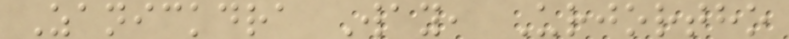Zanickdra Way, Urjortho
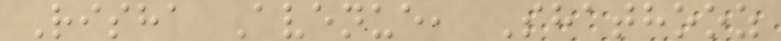Risha Avenue, Shathooz
